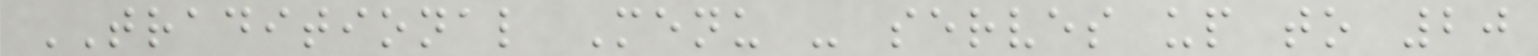TRADITIONAL Menu - serves up to 20
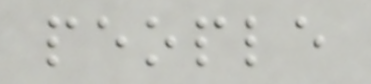people
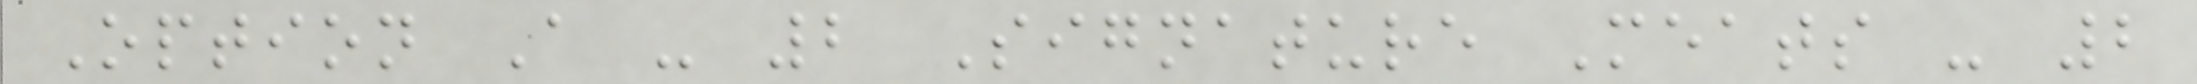Option A - 2 Signature Meats - 2
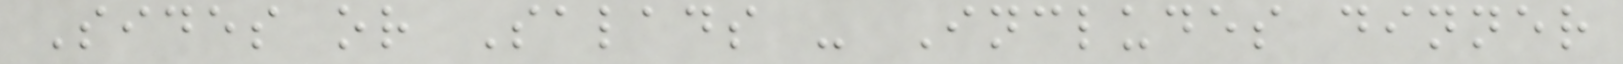Sides or Salads - Includes dinner
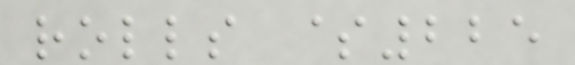rolls $225
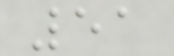51
